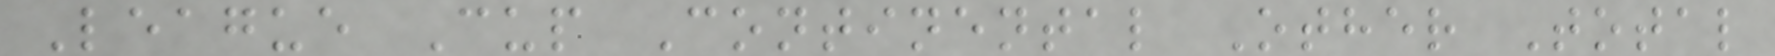League Cup Continental Other Total
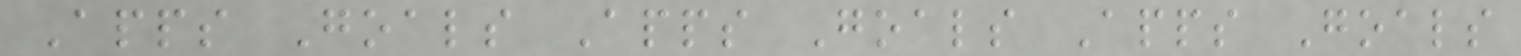Apps Goals Apps Goals Apps Goals
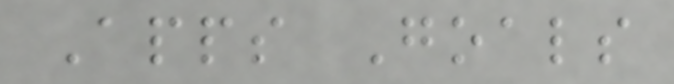Apps Goals
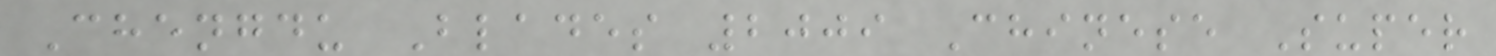Chengdu Blades 2009 Chinese Super
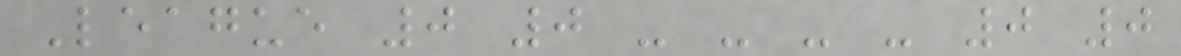League 0 0 - - - - 0 0
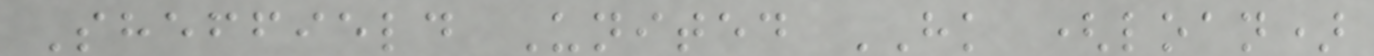Sheffield United HK (loan)
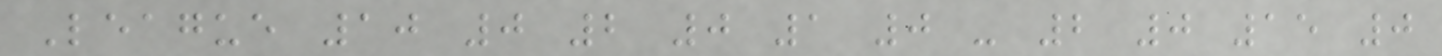League 10 0 2 0 1 0 - 2 0 15 0
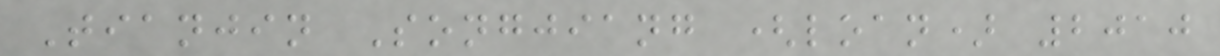Tianjin Songjiang (loan) 2010
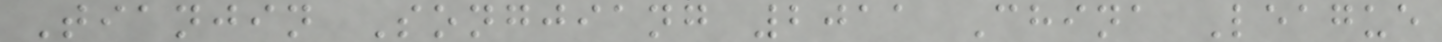Tianjin Songjiang 2011 China League
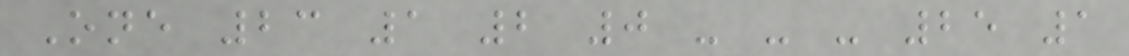One 23 1 2 0 - - - 25 1
